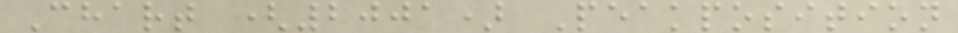Chart (2001) Peakposition
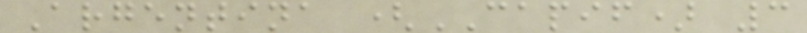Argentina (CAPIF) 3
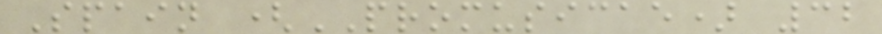Spain (PROMUSICAE) 32
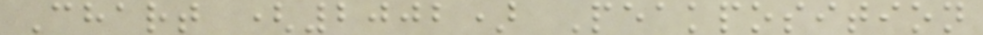Chart (2002) Peakposition
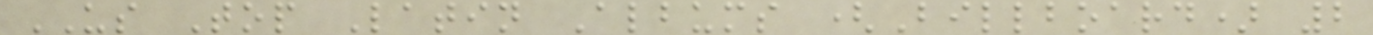US Top Latin Albums (Billboard) 2
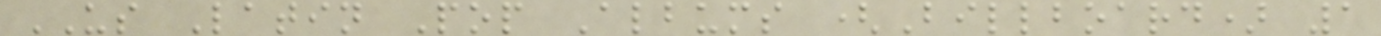US Latin Pop Albums (Billboard) 1
